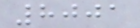8001
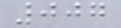007
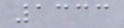1333
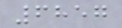6857
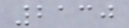2130
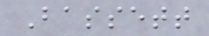Bassett
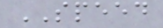SPEED
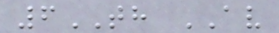6TH AV
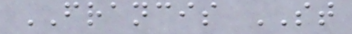FRANCIS ST
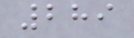289
